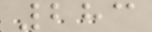283
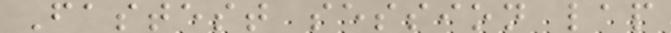Fastest session lap
